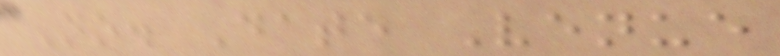No. Date Venue
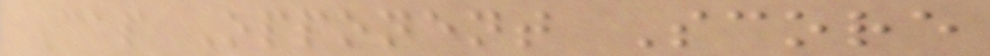Cap Opponent Score
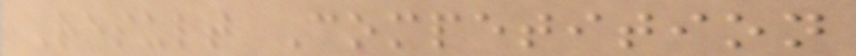Result Competition
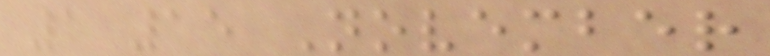1 15 November
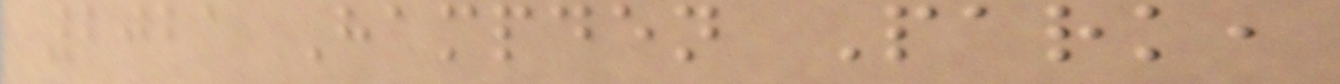2021 Hampden Park,
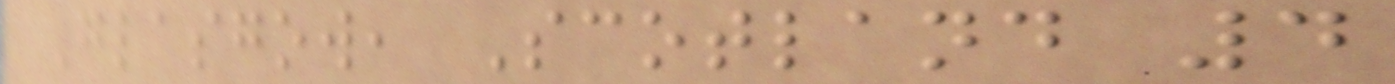Glasgow, Scotland 4
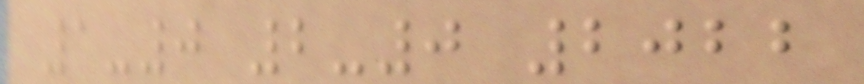1-0 2-0 2022
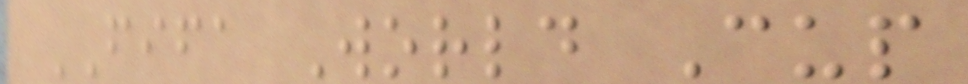FIFA World Cup
